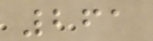261
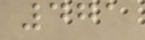471
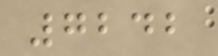7242
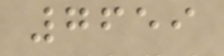7659
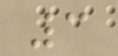3
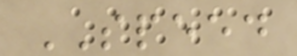SPEED
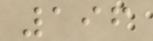196
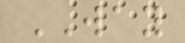WAY
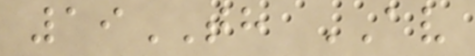19TH AV
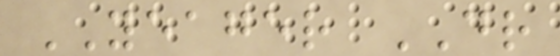YEAGER DR
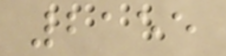2155
